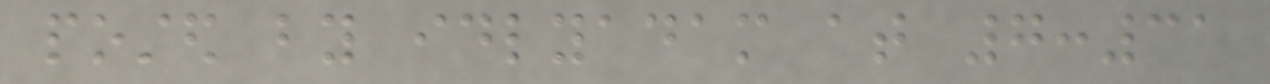posted by idlyadam at 7:31
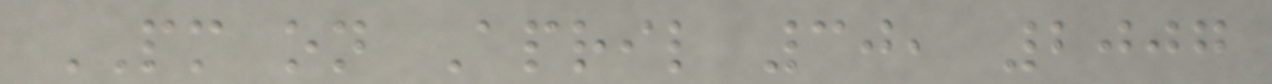PM on April 30, 2007
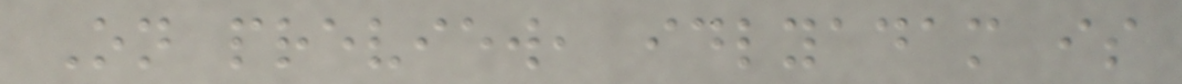On preview, idlyadam is
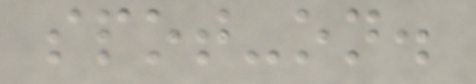spot-on.
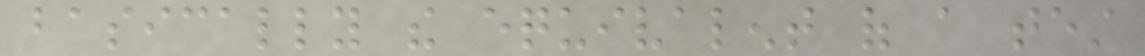basically the equivalent of a test
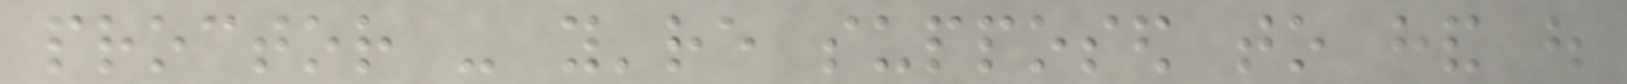proctor - you're supposed to hand out
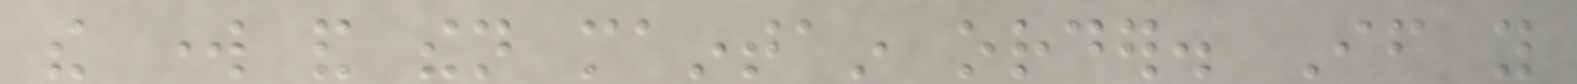the work and then maintain order. If you
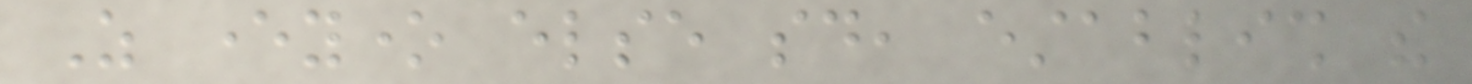As everyone else said, establish the
